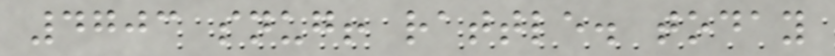4703 snug! rattle. today
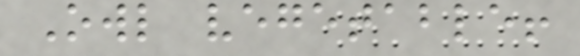Owl vegetable!
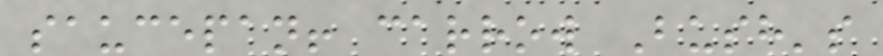saucepan! carrow Bush's
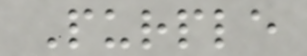Purple
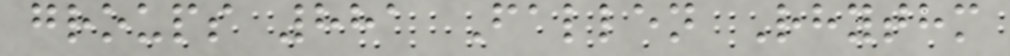groups 881 Fallen Rhythm
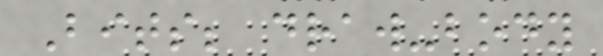Bits; draw-body
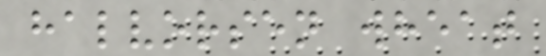halvorsen wheat
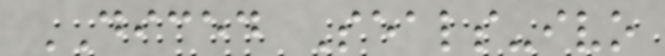DICED Seals-ivo
